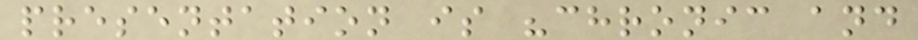presentation is "chronic and
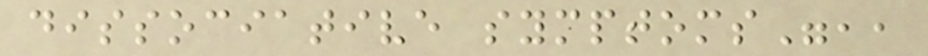dissociative symptoms",,
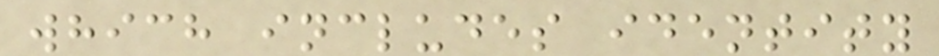which includes identity
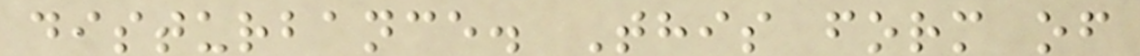disturbance. This form of
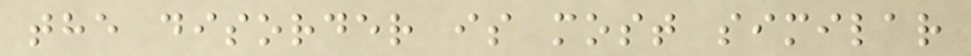the disorder is most similar
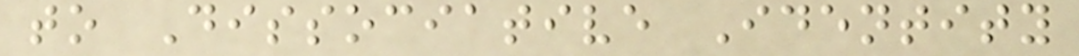to Dissociative Identity
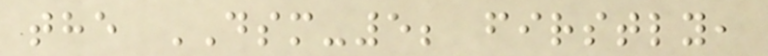the DSM-5; firstly,
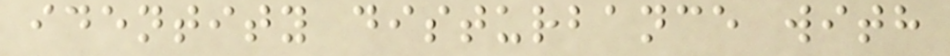identity disturbance with
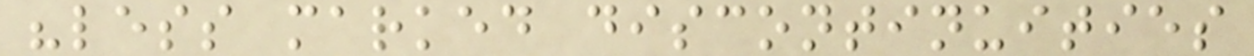"less marked discontinuities
